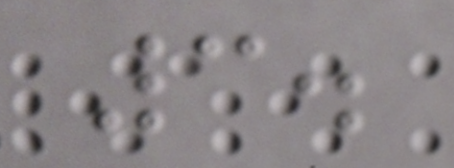3.
